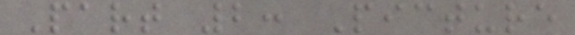Part 2: Picture
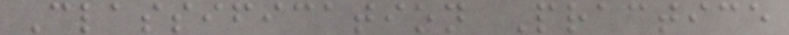Classification Practice
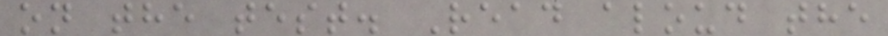on the test. Read aloud the
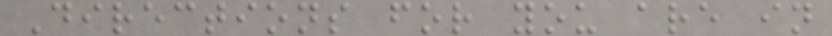Directions for you are in
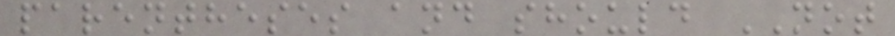parentheses and should NOT
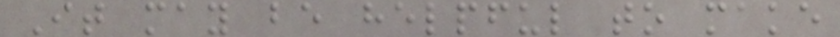It may be helpful to make
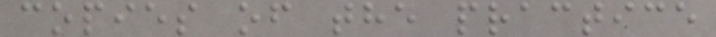copies of the practice
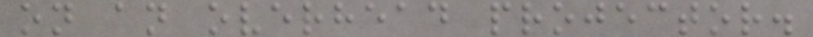on an overhead projector.
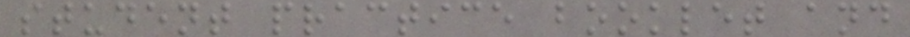student practice booklet and
